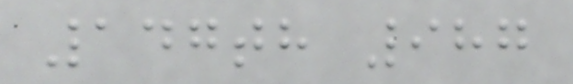147th 987
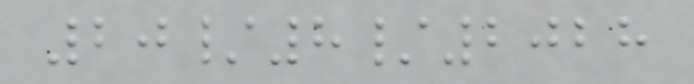20/8/2028
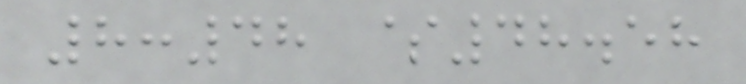8:48 $48.58
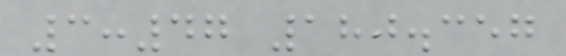3:47 180.357
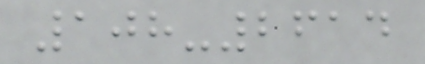108-2614
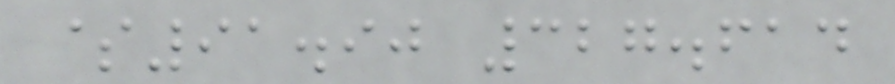$91.90 327.614
